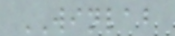WINLAB
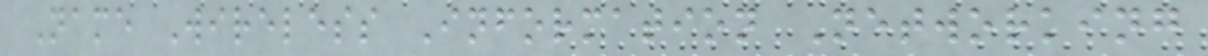Name Wireless Information Networking
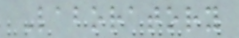Laboratory
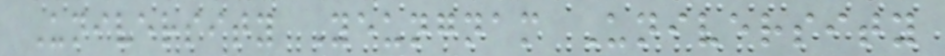University Yeungnam University
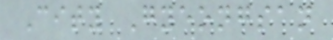City Gyeongsan
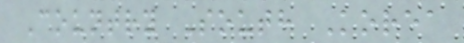Country South Korea
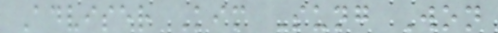Adviser Kim Sung Won
